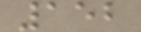152
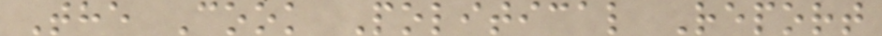The Cook Political Report
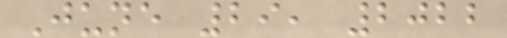June 29, 2022
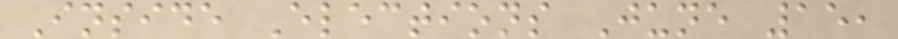Inside Elections June 15,
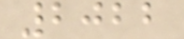2022
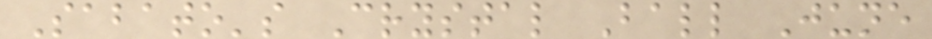Sabato's Crystal Ball June
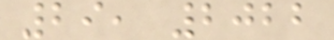29, 2022
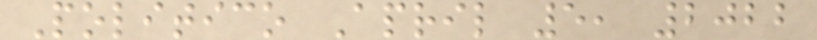Politico April 5, 2022
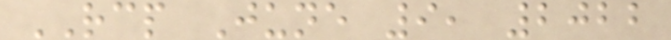RCP June 9, 2022
